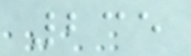235
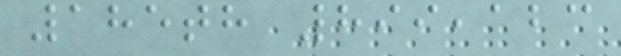185th 899,123
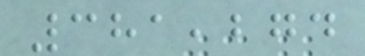381,274
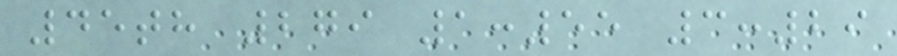45th 279 1:55 3:29
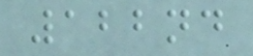122nd
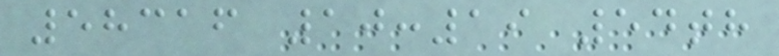58316 10:19 54th
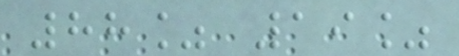88% 19%
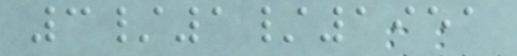3/1/1951
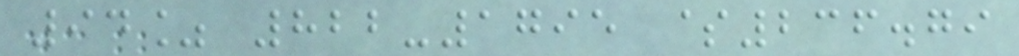94% 822-1795 $236.79
